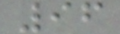96
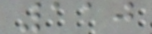110
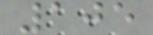105
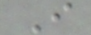I
